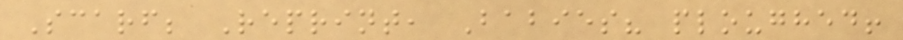Scarf; Reprint, Babies? ploughed!
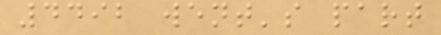4492 went's part
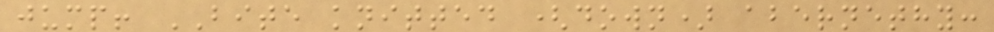jump! BITE knitted (down) abernethy:
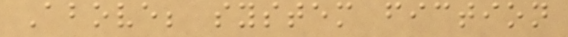Above; system fiction
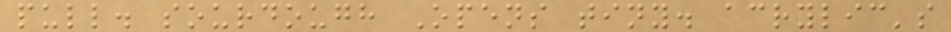pull. sourdough Opens tiny. acrylic's
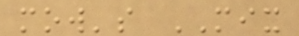mow's MIX
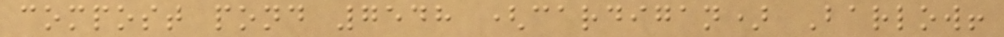compost pond 7548 (cardigan) Barlow!
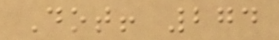Dot! 274
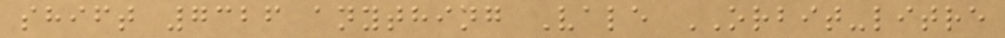shift 7326 anything Vale ORBIT-litre
